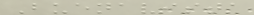Buenavista
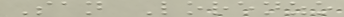San Lorenzo
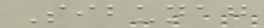Sibunag
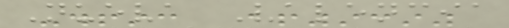Nueva Valencia
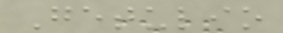Getulio
